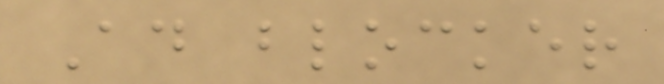Ad blocker
